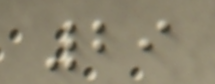29
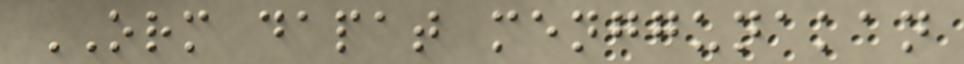ORM dapat menggunakan
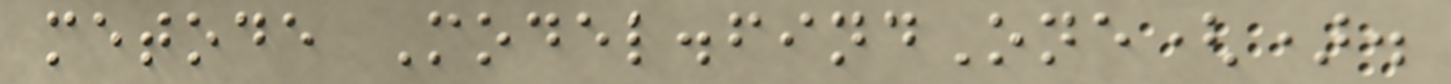metode Model.findOne().
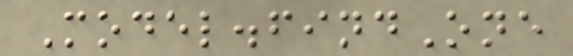Model.findOne
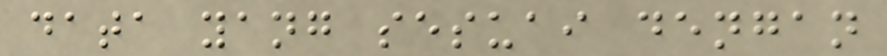data yang sesuai dengan
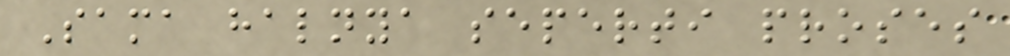Sama halnya seperti proses
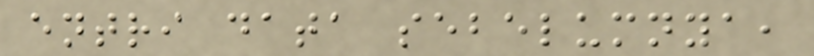entri data sebelumnya,
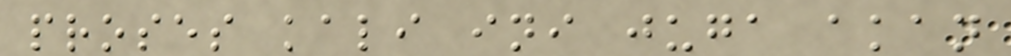proses kali ini juga akan
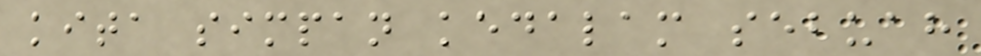kita simpan kedalam sebuah
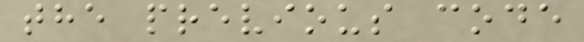the previous code
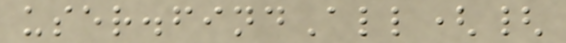user.findAll({
